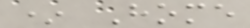* Home
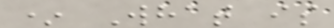* What is
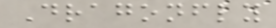Dragonfly
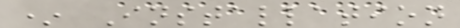* Installation
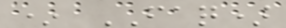* FAQ)
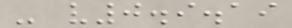- v0.9.19
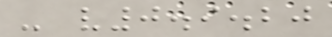- v0.9.20
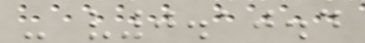- v0.10.4
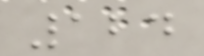124
